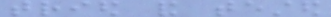tried and tested
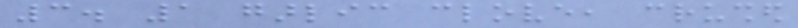3. 1 garlic clove, crushed
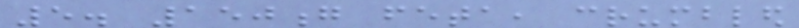5. 150g feta, crumbled
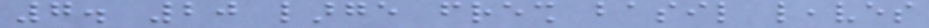7. 20 large fresh basil leaves
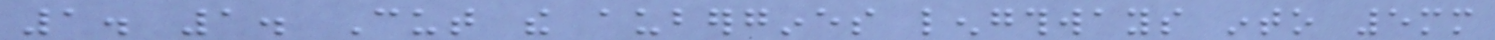1. 1. Cut the aubergines lengthways into 5mm
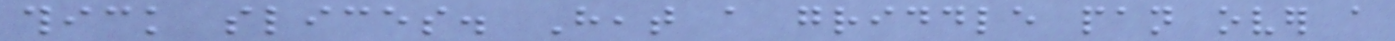thick slices. Heat a griddle pan over a
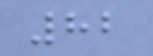82
